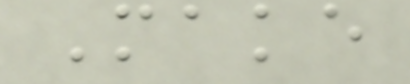Make
